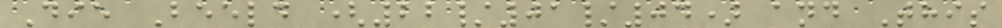Die Beeld (22/01/04) and This
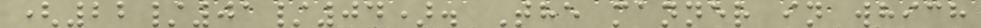(22/01/04). The manner in which
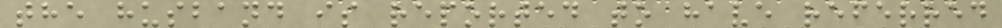the husband is reported to have referred
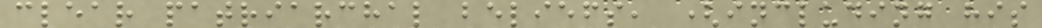clear patriarchal beliefs, (including his
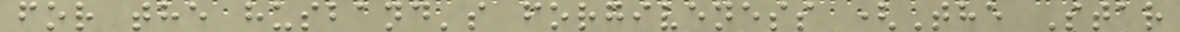for the husband's forgiveness (The Star
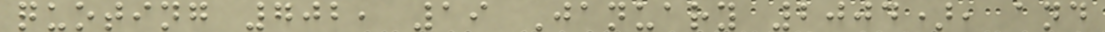quoting 702, 19 January 2004), and
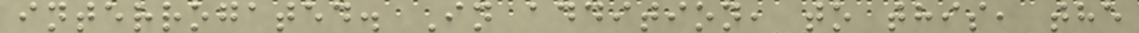interrogated. In addition, to this, the
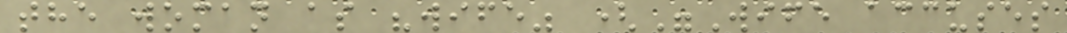the woman as "wife" ("Wife accuses
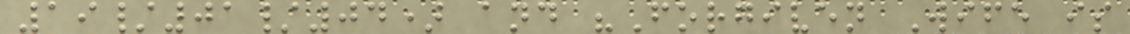19/01/04) and "Forgiven Wife is
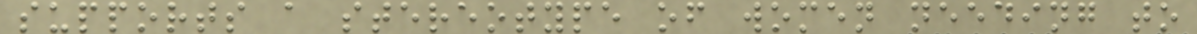supports a stereotype of women needing to
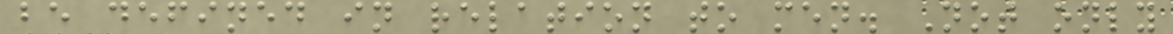be defined in relation to men. Not only
